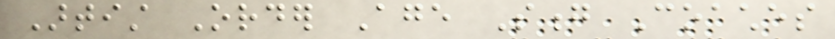Artist Order Age Song Coaches
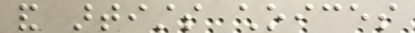and artists choices
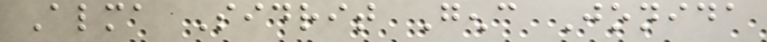Alma Sidrit Genc Jonida
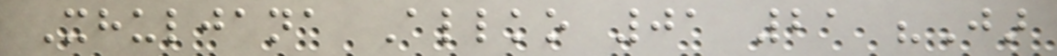Xhuljana Allko 01 21 "Jar
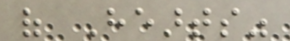of Hearts"
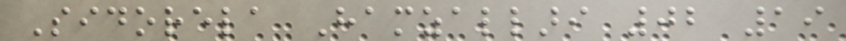Sidorela Hamzallari 02 19
